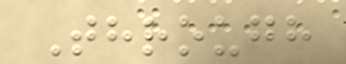Through
